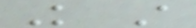K A
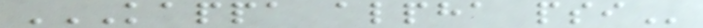KAPPA ALPHA PSI
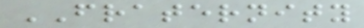FRATERNITY
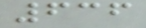636
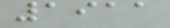1911
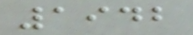1942
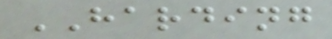HARDING
